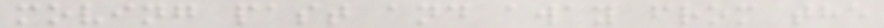moving past and away from the
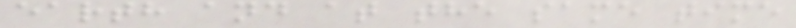earth and at the same time
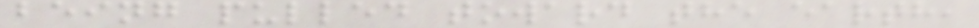being pulled toward the earth,
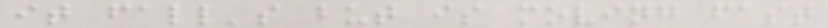it fall's but is moving fast
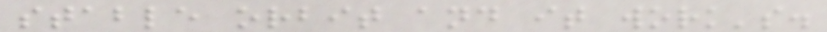stable orbit and it work's.
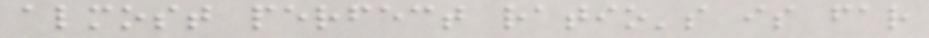almost perfect ratio's is far
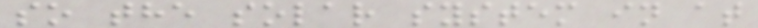so the solar system in at
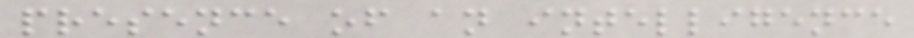presence of an intelligence
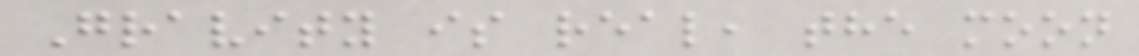Gravity is real, the moon
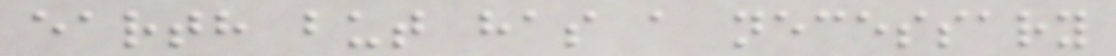earth but has a necessary
